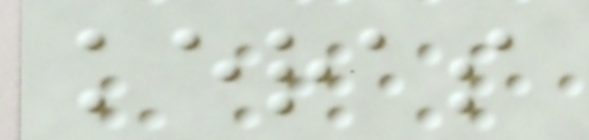keras
